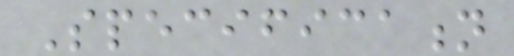Specification
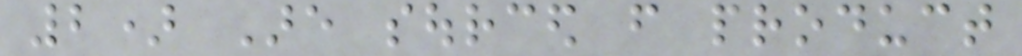2) Are sourced from product
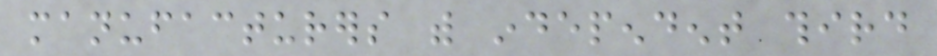manufacturers with independent third
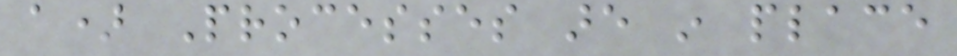a) Processes are in place
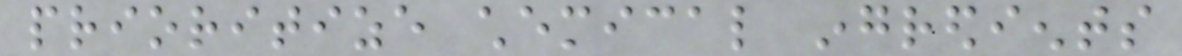prioritize chemical ingredients
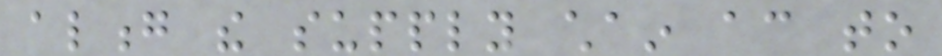along the supply chain according to
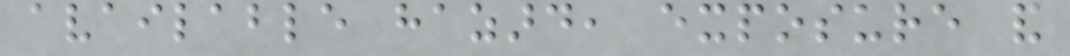available hazard, exposure and
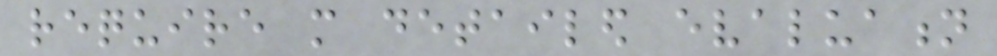require more detailed evaluation
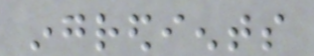ingredients
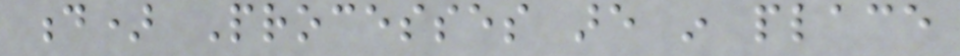d) Processes are in place
